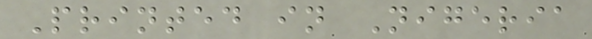Printed in Nigeria
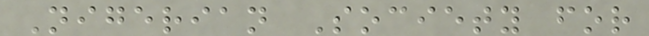Nigerian Society for
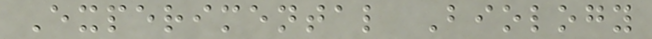Experimental Biology
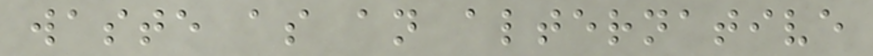waste as an alternative
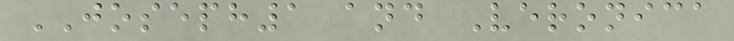JOSEPH1 and Veronica
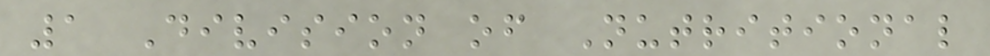1 Division of Nutritional
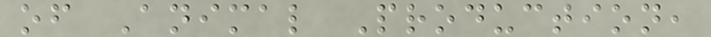of Animal Production,
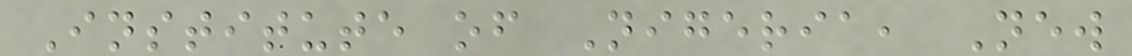Institute of Nigeria, New
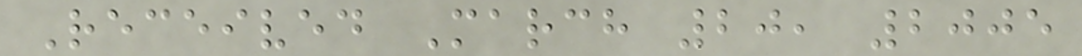Received March 20, 2005
